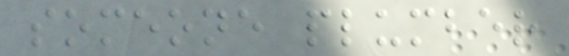someone plumber
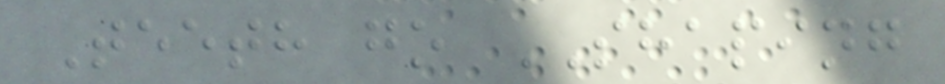Teeth go SHAPING
